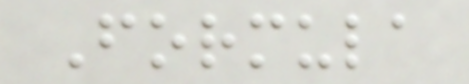Formula
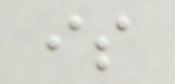is
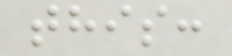this:
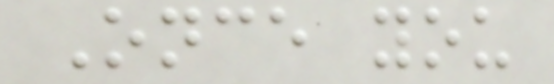Once you
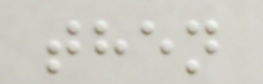then
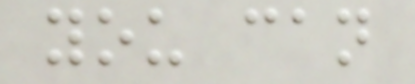you can
